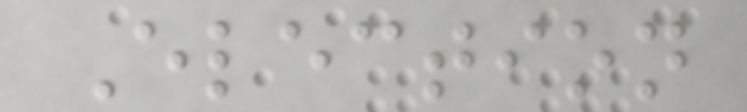Election
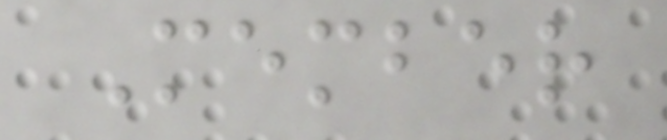Member
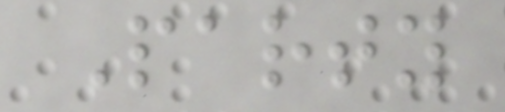Party
